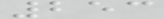253
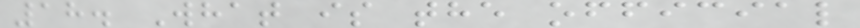18. What is the official
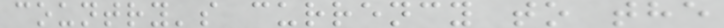country's currency to the
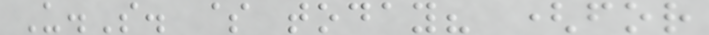U.S. $ today? (for
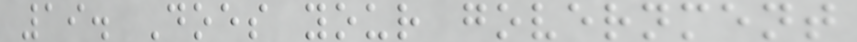19. Does your government
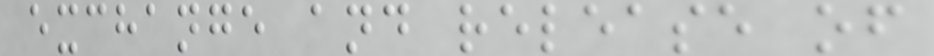exchange and release of
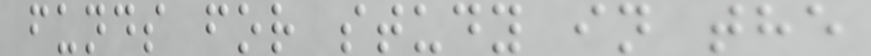funds for study in the
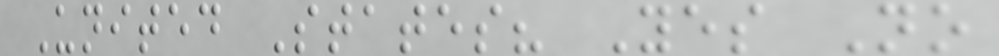United States? Yes No
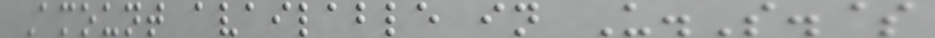Amount available in U.S.$
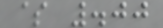$ .00
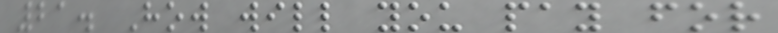21. How will you pay for
